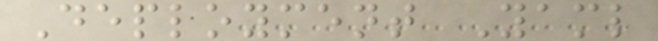Deployment Yaml
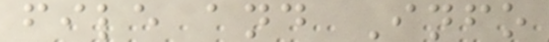file and Info
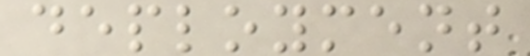deployment
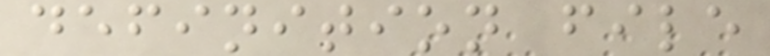definition file
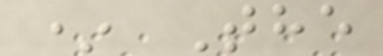* The
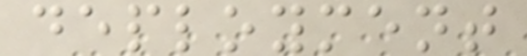deployment
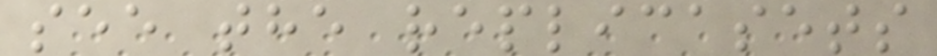see the replicasets
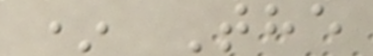* The
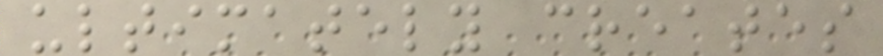ultimately creates
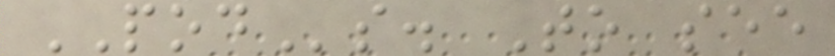PODs. To see
